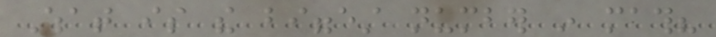What is the biggest number in math?
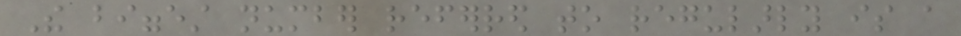The biggest number referred to regularly is a
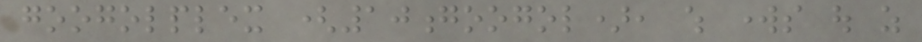googolplex (10googol), which works out as
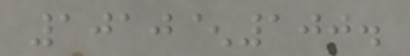1010^100.
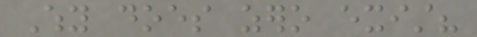Why does zero exist?
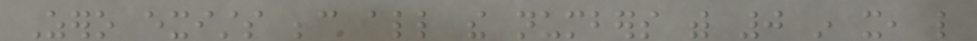Zero exists because all the numbers with 0 in it, like
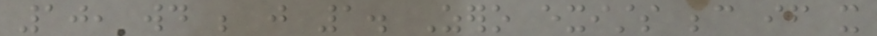10, would be just 1. Zero exists because if it
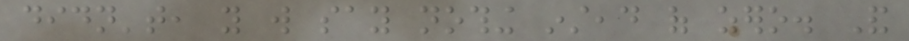didn't, you will say nothing instead of zero. And
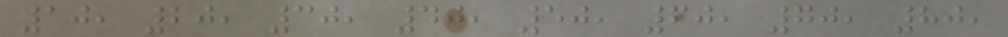10, 20, 30, 40, 50, 60, 70, 80,
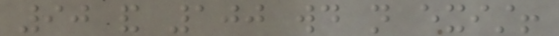90 and 100 would not exist!
